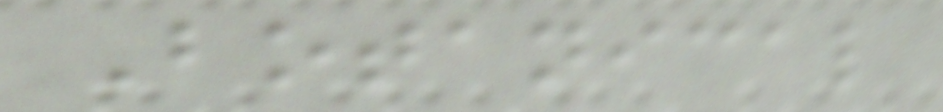Botanical
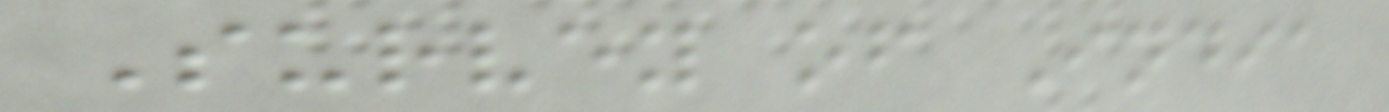Survey of India
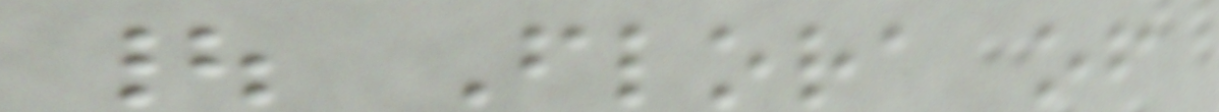| Flora of
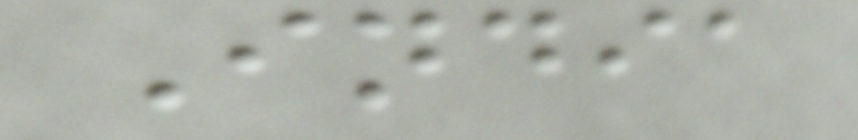India
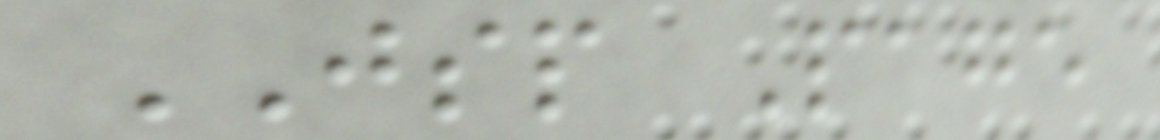JSP Page
